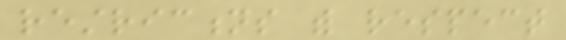restrictions with respect
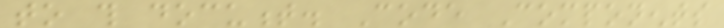to this document. Code Components
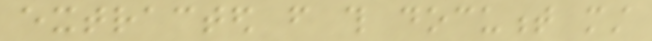extracted from this document must
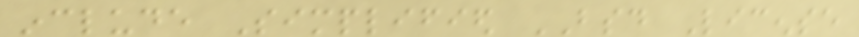include Simplified BSD License
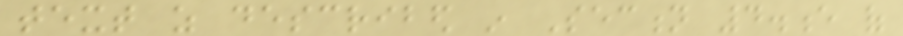text as described in Section 4.e of
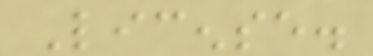License.
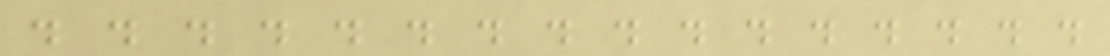. . . . . . . . . . . . . . . .
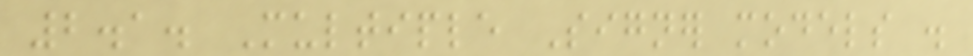2.1. Multiple Signer models .
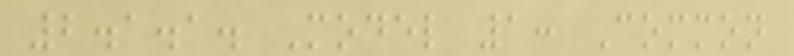2.1.1. Model 1: Common
